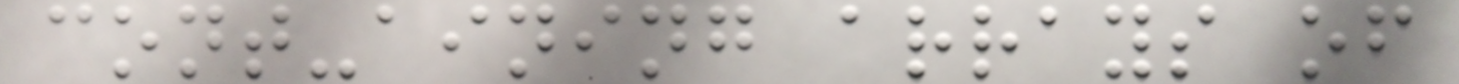cont-aining arrays of
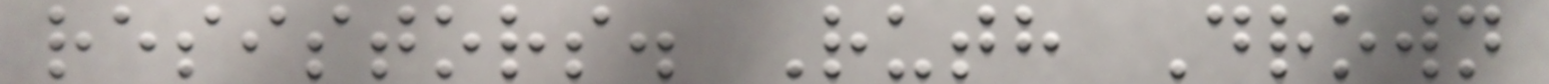resistors. Ruth Drown
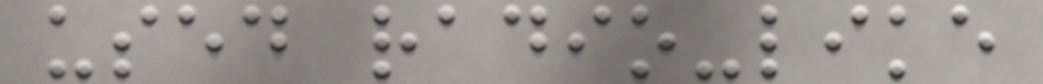used radio-like
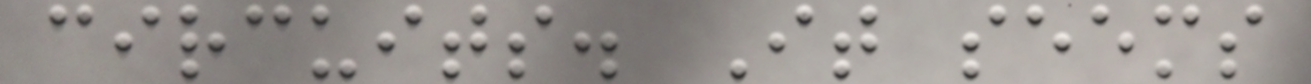circuits. It seems
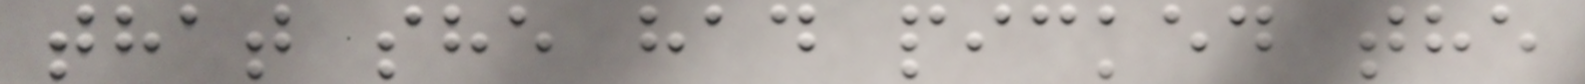that she had picked the
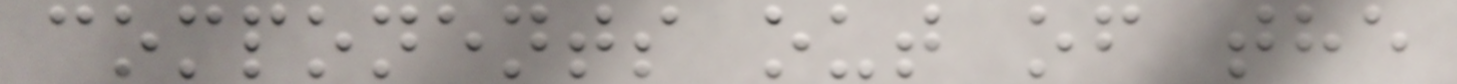components out of the
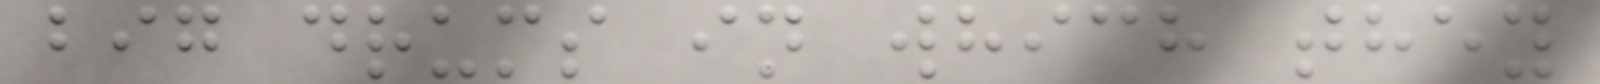big drums in which they
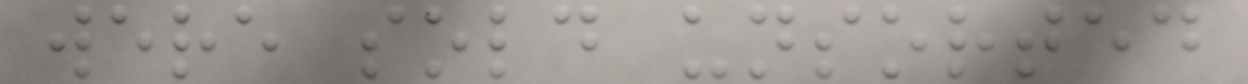were sold unsorted
